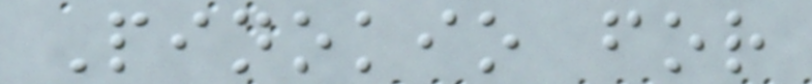Pinokio for
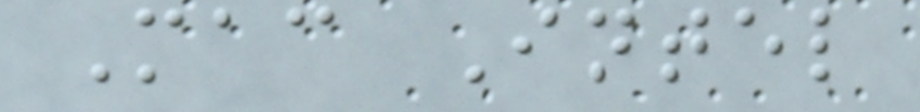Mac Intel
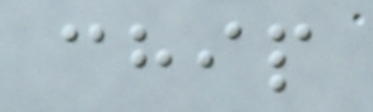chip
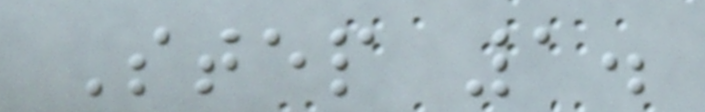Step 1.
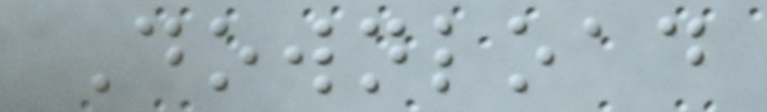Download
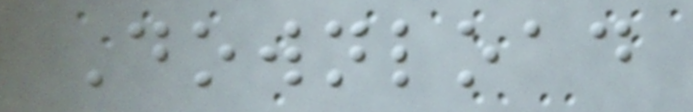Download
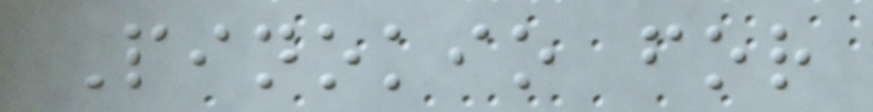Pinokio for
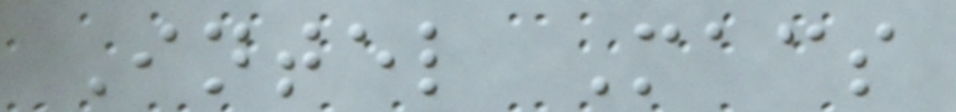Intel Macs
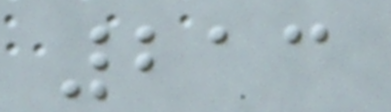213
